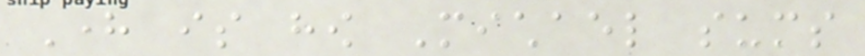Here is how Michael sums
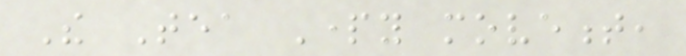The Tea Party movement,
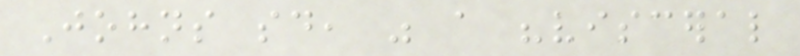Johns said, was a "visceral
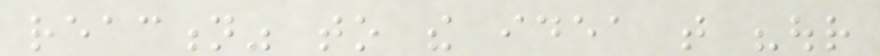reaction" to the idea that "our
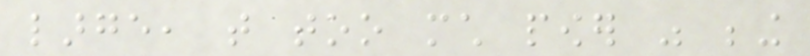large, that too much power was being
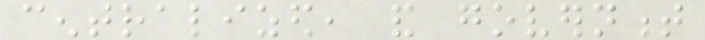centralized, and government
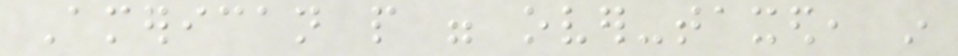American people were over-taxed, in
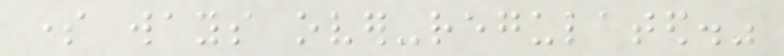some ways over-regulated."
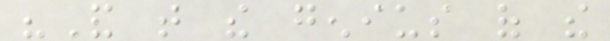"And that the genius of the
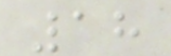18
